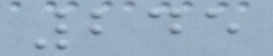245
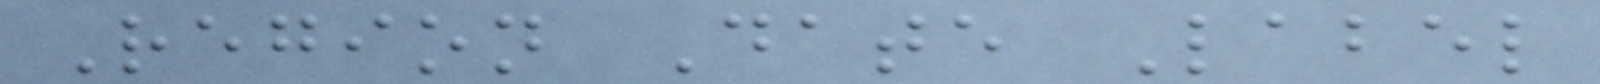Region Date Label
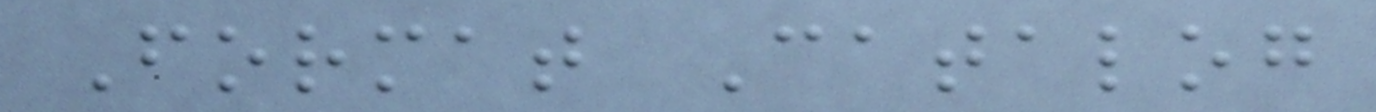Format Catalog
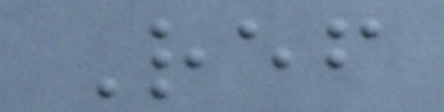Ref
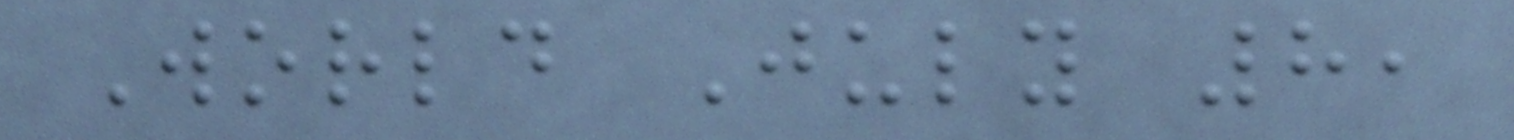World July 8,
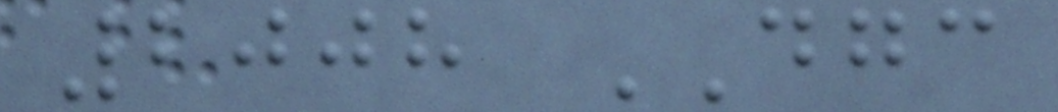2008 DGC
